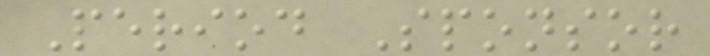Period Sponsor
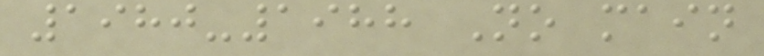1980-1988 No main
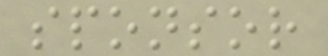sponsor
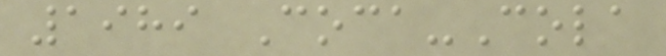1989 Coca-Cola
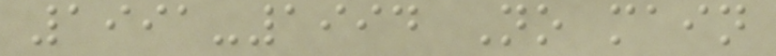1991-1994 No main
